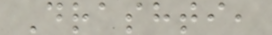Drashti,
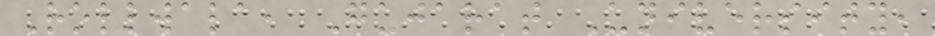Rollwala, Gujarat University,
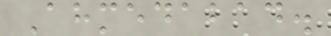Ahmedabad.
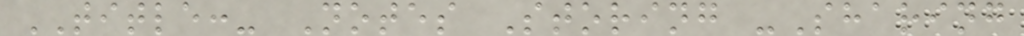TITLE:- Notes Storing -Sharing
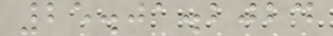25.01.2024
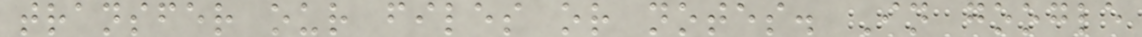transfer our files or notes. In google
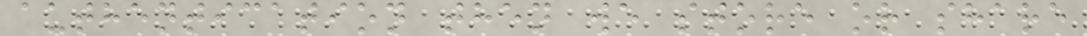authentication then we store or share
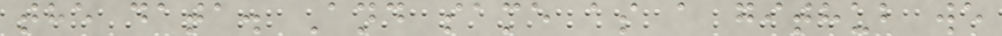the data. And same as a github we
